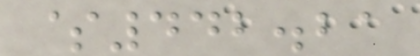$442.21
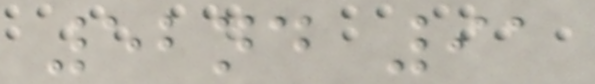52nd 91
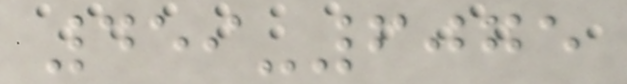459-6075
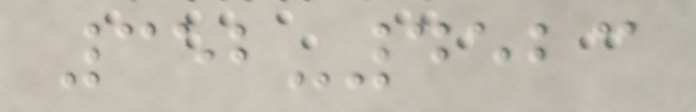352-4523
